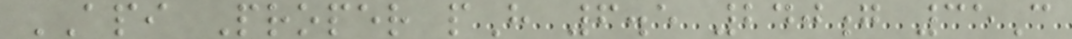API Proper pH 6.5 240g 35C
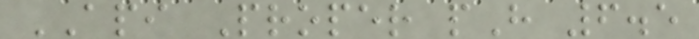API Proper pH 6.5
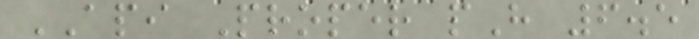API Proper pH 6.5
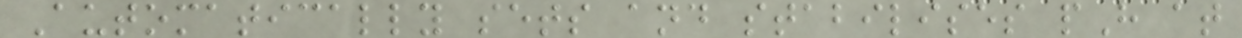Automatically sets and stabilises pH at
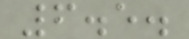6.5.
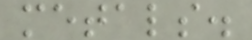metals.
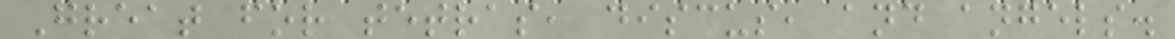Great for tetras, discus, and angels.
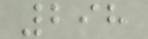298
